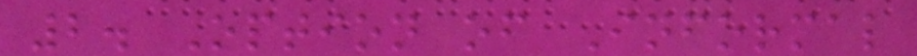2. Option of Informal
